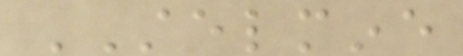STELMINE
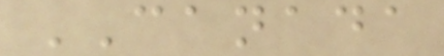CANADA
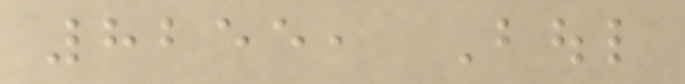8255, Boul
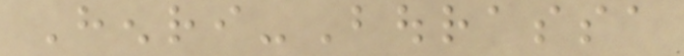Henri-Bourassa
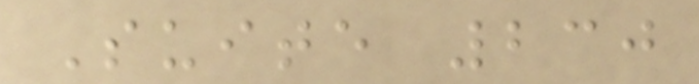Suite 230
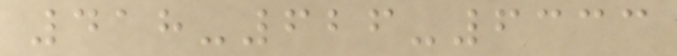418-626-6333
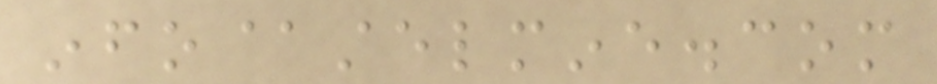info@stelmine.com
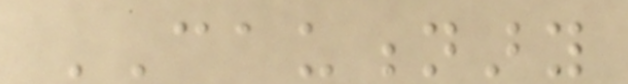CAUTIONARY
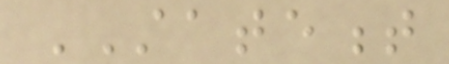STATEMENT
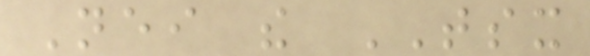Neither the TSX
